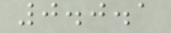0.0.1
